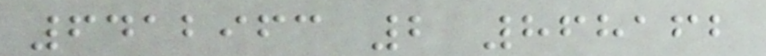6412963 2 868162
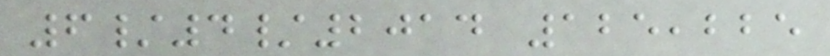6/4/2014 125,225
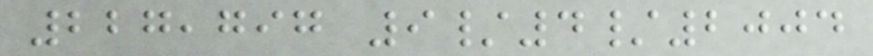227,797 9/4/2004
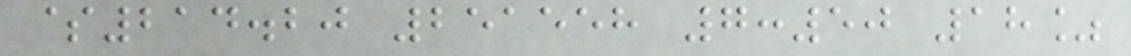$214.20 251558 7:50 18%
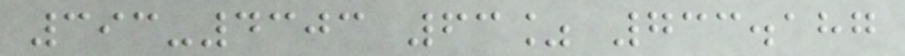393-4303 63% 733.187
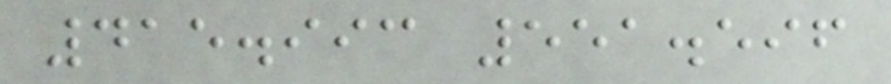415.993 551.596
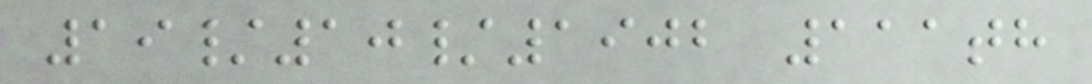19/10/1902 111th
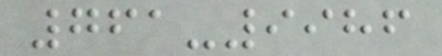761-9986
